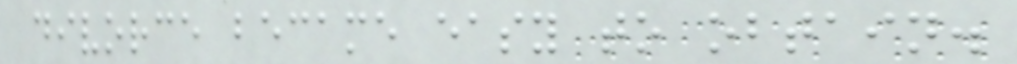divorce became easy to obtain.
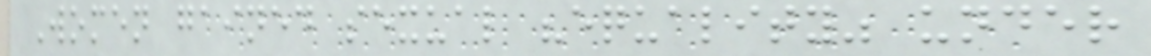Women gained sexual "equality" under
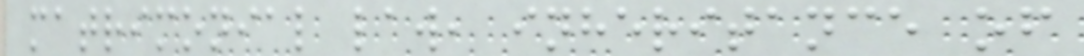matrimonial law, inheritance of
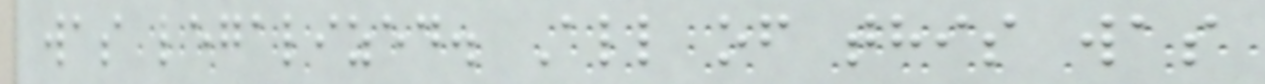was legalized. All of this was
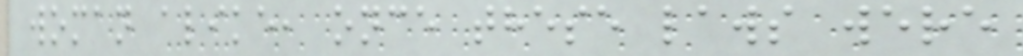woman alike, once these laws were
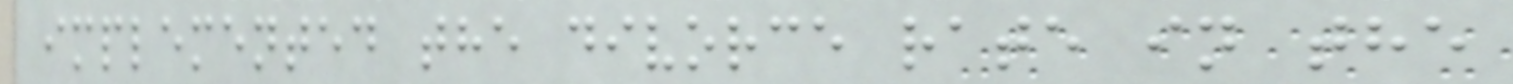implemented the divorce rate in the
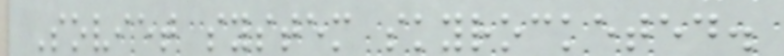Soviet system skyrocketed.
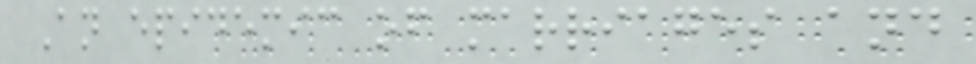An epidemic of marriages and
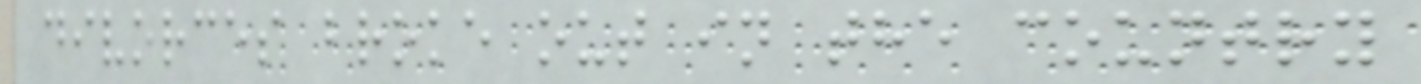divorces broke out in the country
